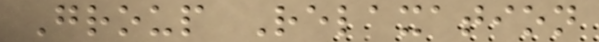Group Relaxation
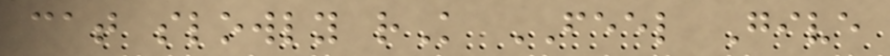cat slowly rK FEEL Give
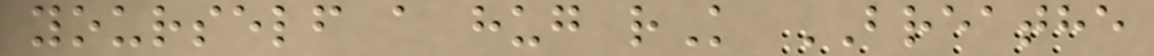yourself a hug rK BREATHE
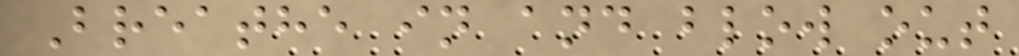Breathe in and blow out
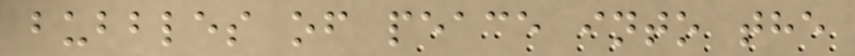bubbles of peace into the
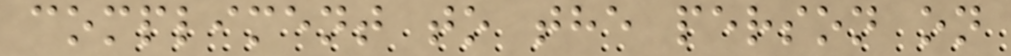compliment to the person on
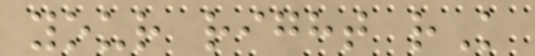your right rK
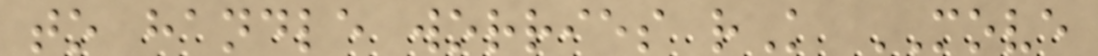to handle worries rK MOVE
